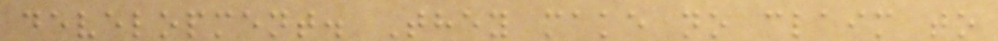development. They make no claim to
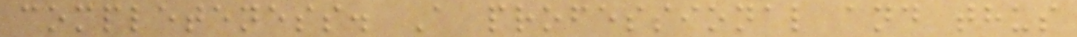completeness. A professional and thus
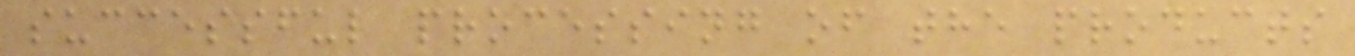successful processing of the products
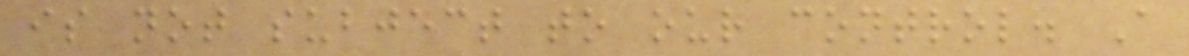is not subject to our control. A
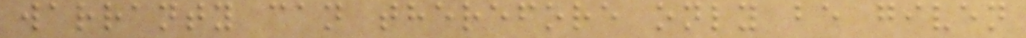warranty can therefore only be given
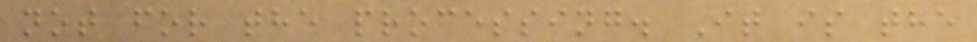not for the processing. It is the
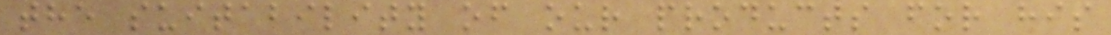the suitability of our products for his
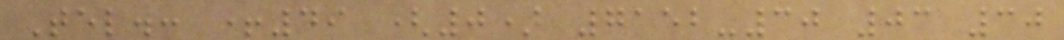Tel.: +49 (0) 7152-30 03 30
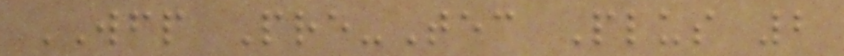WFP Pre-Tec Plus 2
